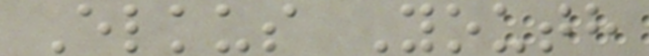Elkus Youth
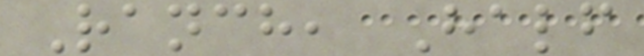Ranch, Half
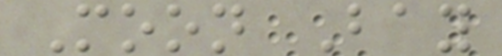Moon Bay
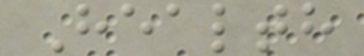Health
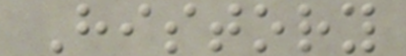History
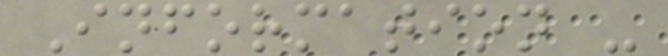Information -
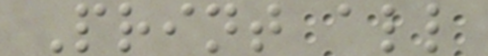Print all
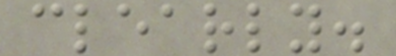clearly.
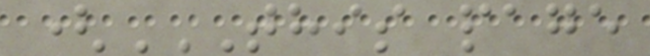(THIS PAGE
